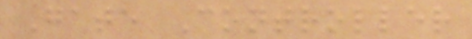Gate Controller
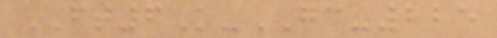FT6K-GC-225
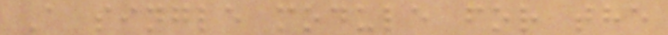A single module for the
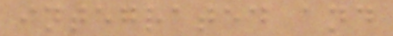integrated and
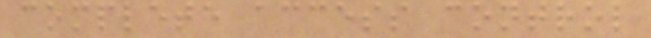complete access control
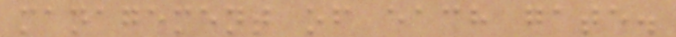management of each gate.
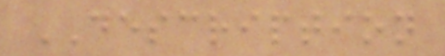DESCRIPTION
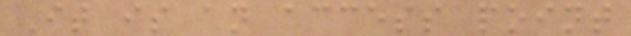It is an access point
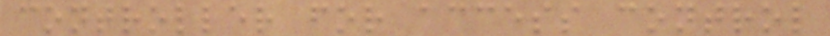controller for access control
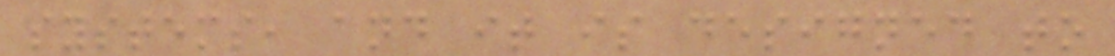systems, and it is designed to
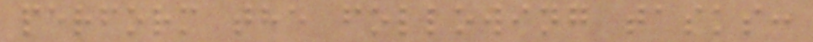perform the following tasks:
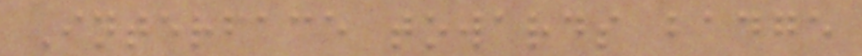Interface towards badge
